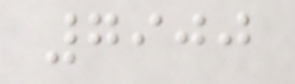7900
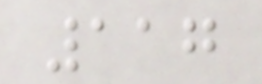117
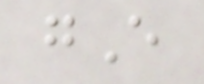gE
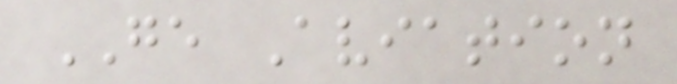GE Aviation
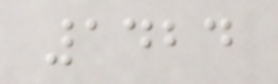1424
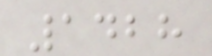1428
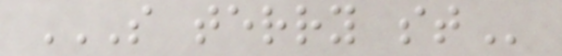S TERRY ST
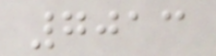7013
